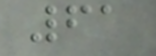61
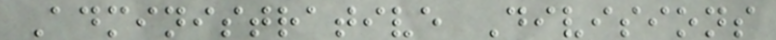Administrative Divisions
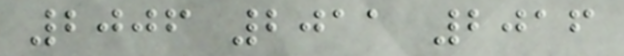2006 2011 2016
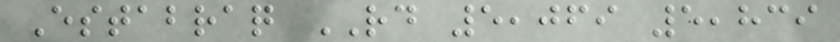Estabraq RD 5,069 5,839
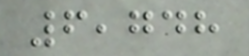6,748
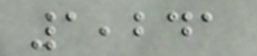1,241
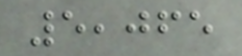5,065
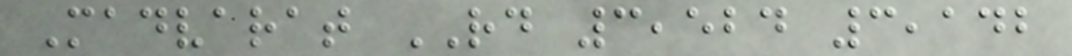Madvarat RD 3,524 3,142
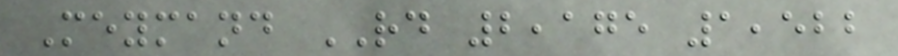Meymand RD 2,175 1,522
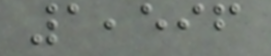1,596
